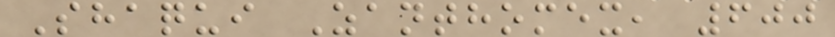Shaqui Zanthomex, 600
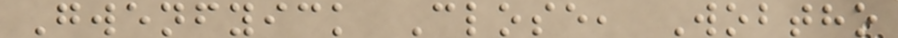Gwenfyick Close, Wobtho
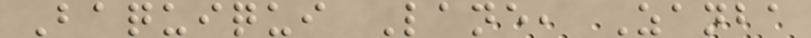Baquiqui Lane, Zanba
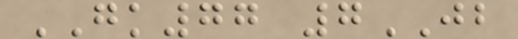GK77 7JB
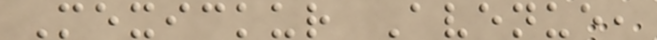Mexickur Avenue,
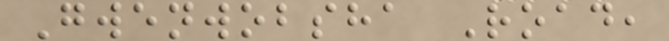Gwenwobsha Road,
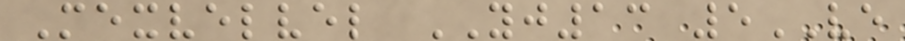Mexvelvel YJ13 5VE
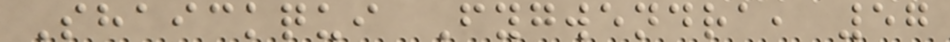Shaickqui Fygwendra, 57
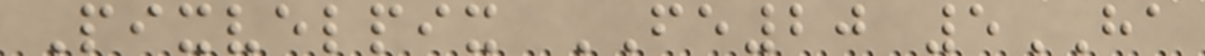Pixvelpix FE20 5HA
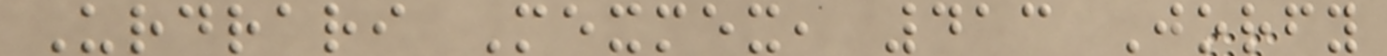Urdrari Mexmex, 413 Jorfy
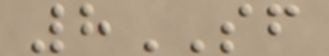8SF
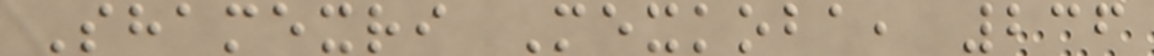Shamexri Mexkoba, 236
